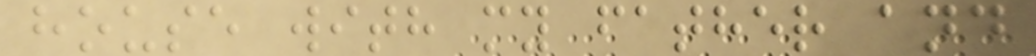house with my father and
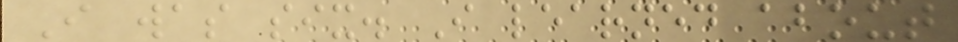I was six. I learned about
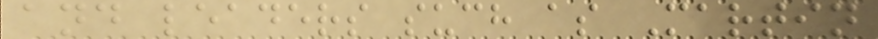and leaders such as Martin
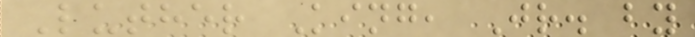Luther King, Jr. by
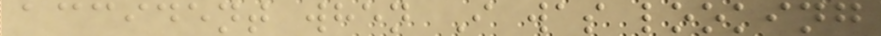accident when I was looking
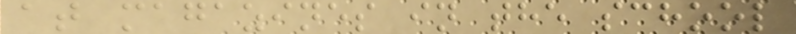at magazines in the school
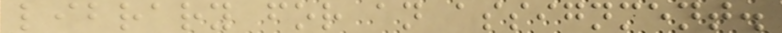library for an assignment.
